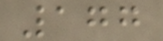177
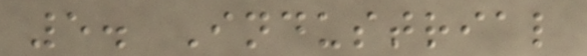5. Industrial
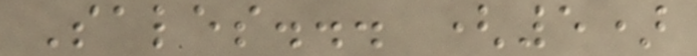Sales... (5)
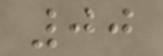00
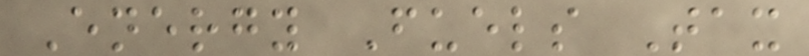Energy Fuels Tax
